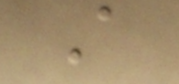A
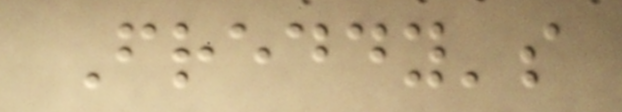Freddy's
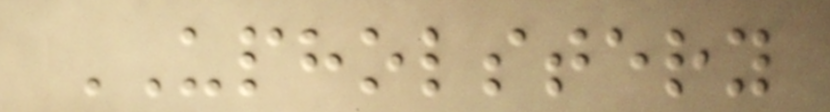UPHOLSTERY
